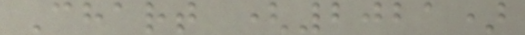Chart (2021)
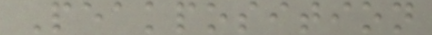Peakposition
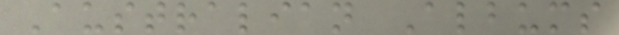Australian Albums
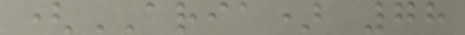(ARIA) 78
